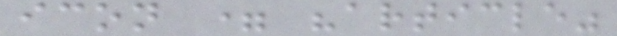icon = "article"
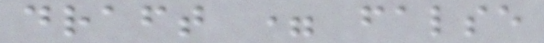draft = false
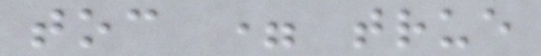toc = true
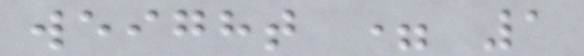weight = 1
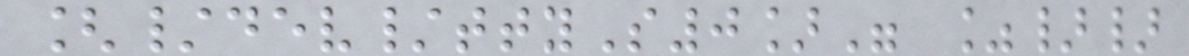[/dev/ttyS0]" %}}
